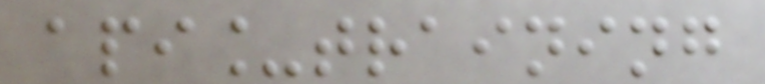api_training
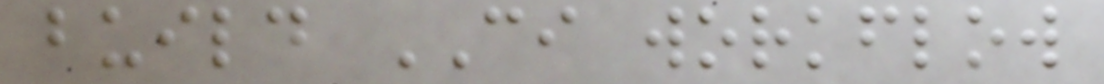build CI workflow
